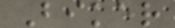Biker
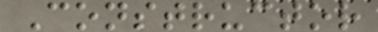Constructor
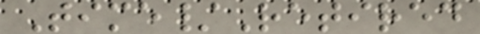Time/Retired
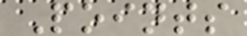Points
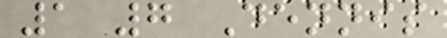1 7 Dennis
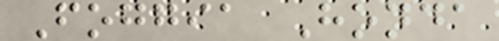Foggia Honda
